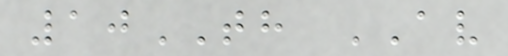10TH AV
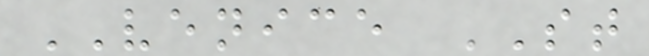VENICE ST
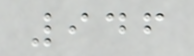946
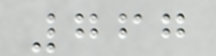767
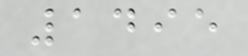1495
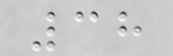38
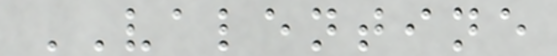VALENTINE
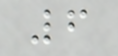6
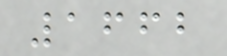1662
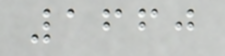1660
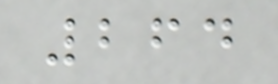264
